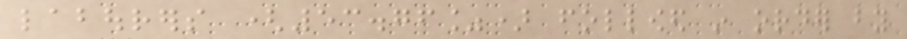labourers (53.76%) followed in order by
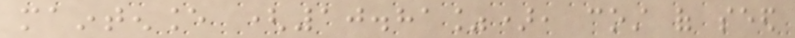maintenance (10.81%), cost of seed
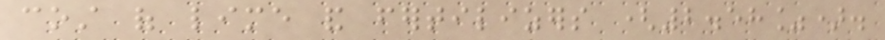cost of lime and fertilizers (2.58%).
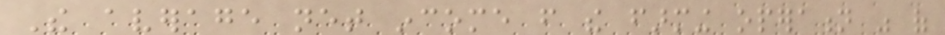The average net income from the farming operation was of
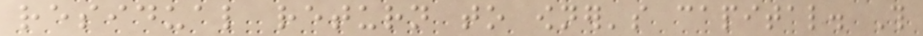residual return to owner's capital. This
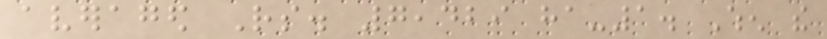averaged Rs. 7,429 ha-1. When the
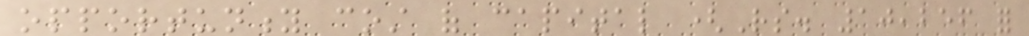opportunity cost of capital (Rs. 10,256 for
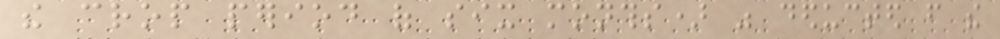the crop period of six months) was deducted from the
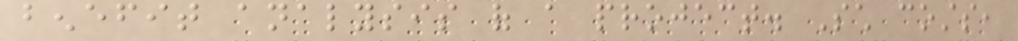benefit analysis of a project. Such costs,
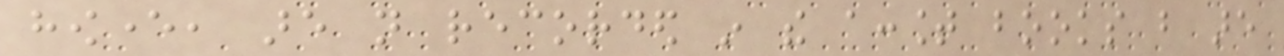however, are not recorded in the account books but are
